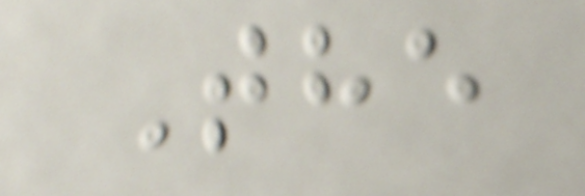The
